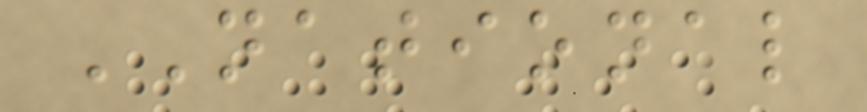NATIONAL
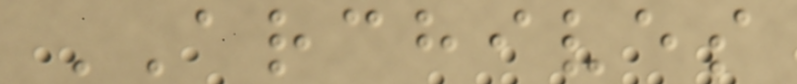ARCHIVES
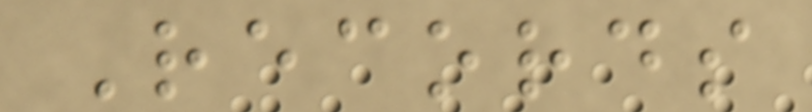Records
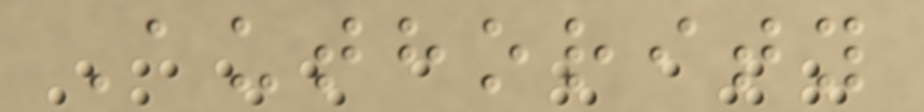Authority
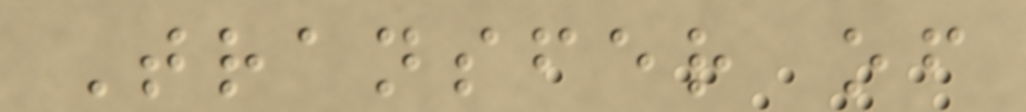Transfer of
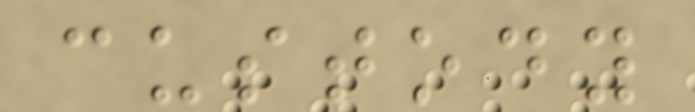custody
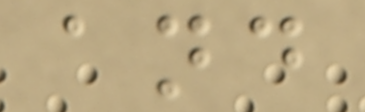and
